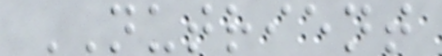NUTRIENT
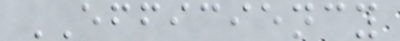EFFICIENCY
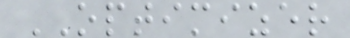OPTIMIZER
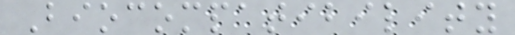Biocompatibility
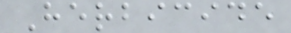Herbicide
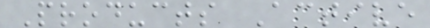Products Active
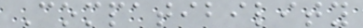Compatibility
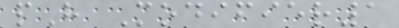pH Modifier1
